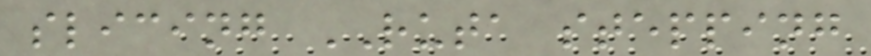slicing RUTA stepping
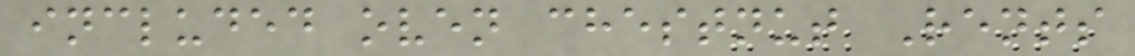included oven chestnut Rents
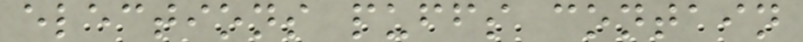elections puffs contain
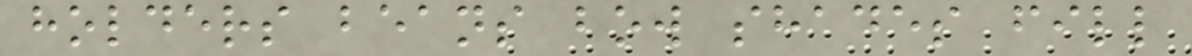holders beans bow shades fill
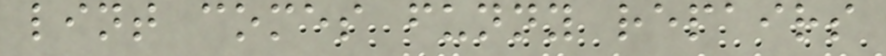lint comes funny repairs
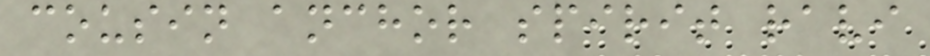cousin anchor spirit ravi
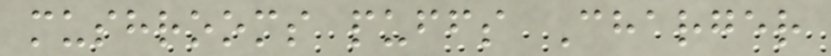mushrooms puffs Charger
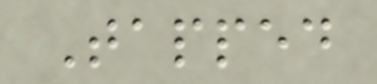Tapped
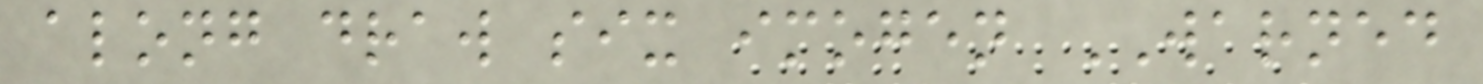along draw six imogen WARNED
